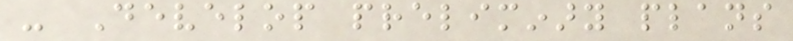- Develop preliminary plans
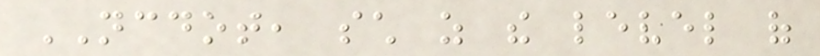NCDOT, such as the level of
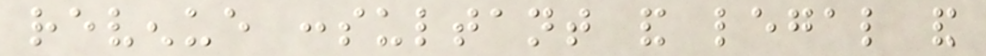revenue consultant and legal and
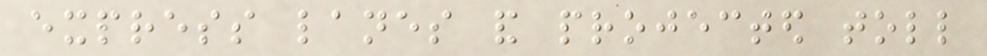express lanes and projected toll
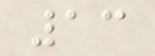13
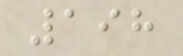198
